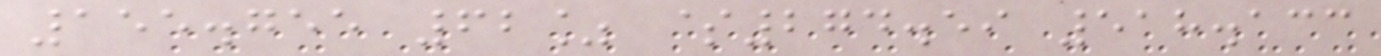155.755 62% $274.59 518.133
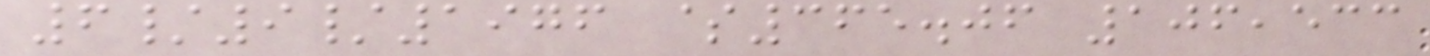6/9/1976 $365.06 106,533
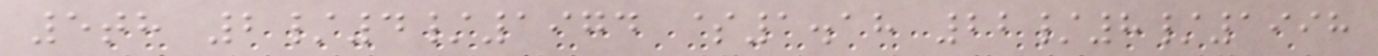5th 2/4/1974 $1.18 22/8/1998
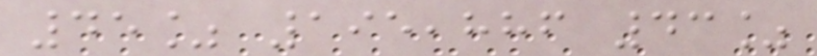45% 195,886 43%
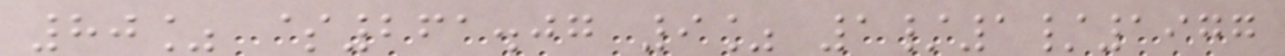80% $261.07 9% 1/1/1977
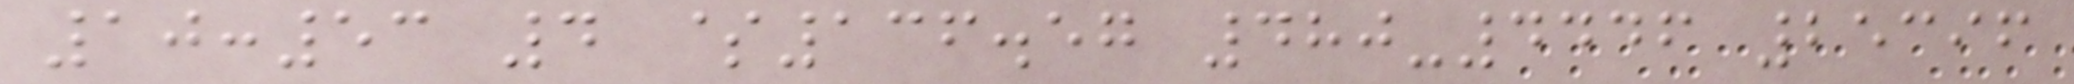10:53 4 $136.57 480-4446 25396
